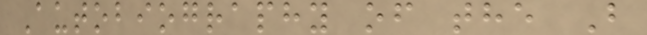Autobiography of the B
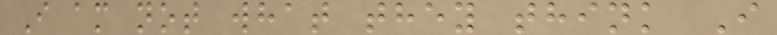I am not what they think I
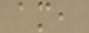am,
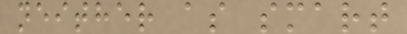neither as smart
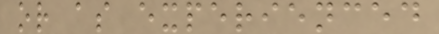or as experienced
